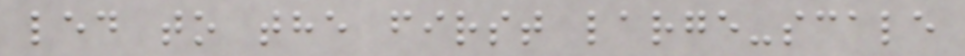led to the first large-scale
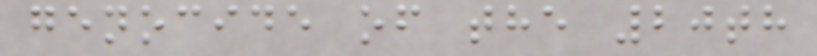genocide of the 20th
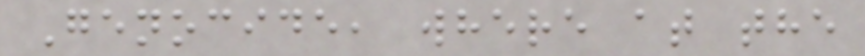Genocide, where at the
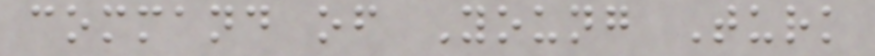command of Young Turk
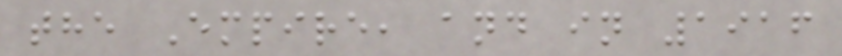the Empire, and in 1916
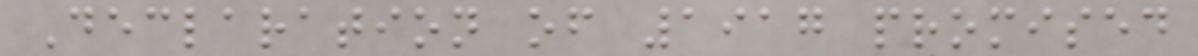Declaration of 1917 promised
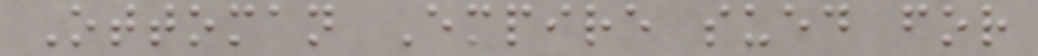Ottoman Empire sued for
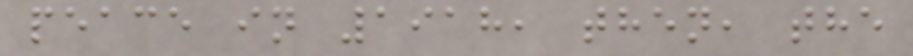peace in 1918, then, the
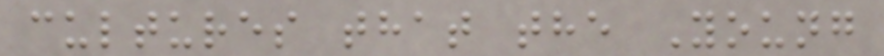cultures that the Young
